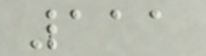111
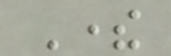There
